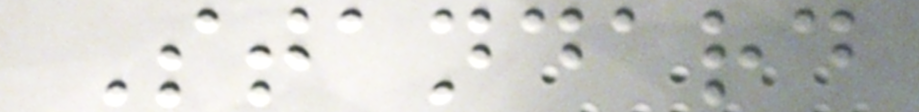Standard
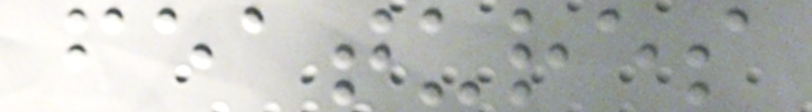features
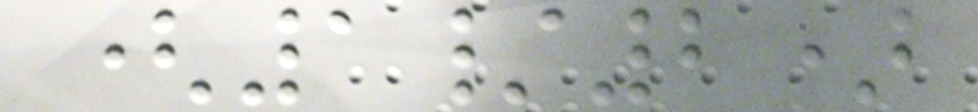(1/2)
